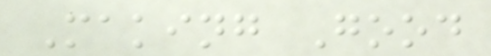Making Good
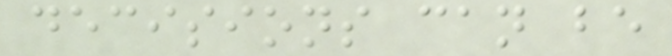decisions can be
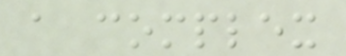a complex
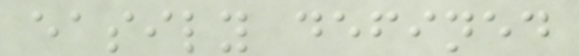easily defined
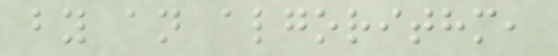by an algorithm,
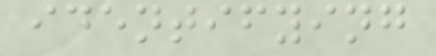identifying
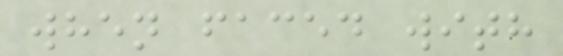when faced with
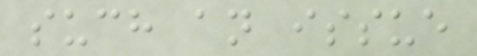such an issue
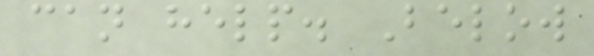can help. Below
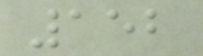152
